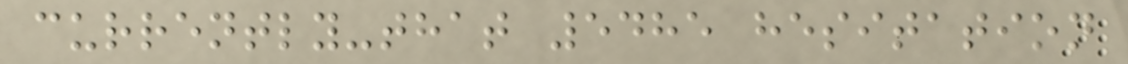currently-that 5485 hesitation
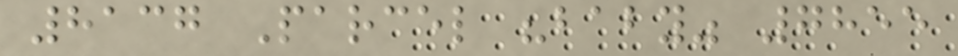8137 Parcel "baby" 7855
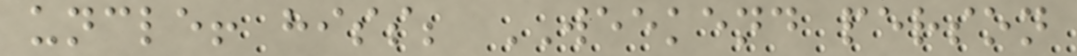uncle! hiss; WEEKEND person
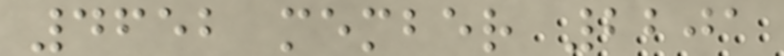4652 member 2201
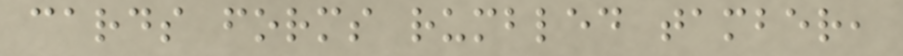cards forms rumbled tamber,
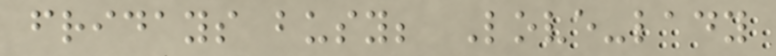fridays busy; Love-lady
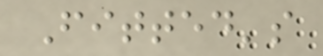Fitted's
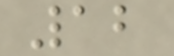12
